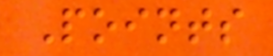Points
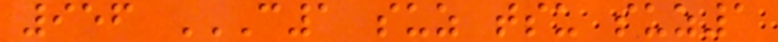956 C1 SUZ TSU SUZ1
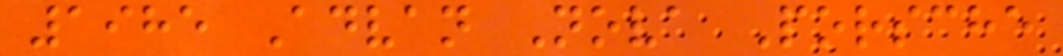1985 Advan Nova Porsche
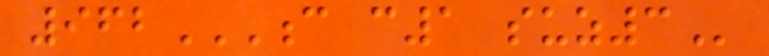962C C1 SUZ3
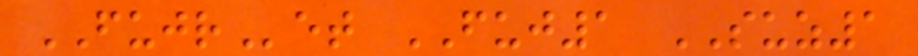FUJRet FUJ1 SUZ1
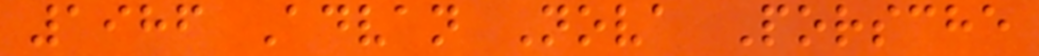1986 Advan Nova Porsche
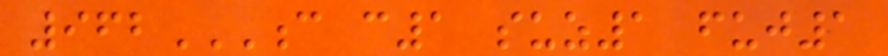962C C1 SUZ1 FUJ1
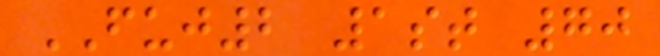FUJ2 1st 70
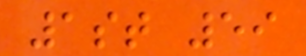1st 59
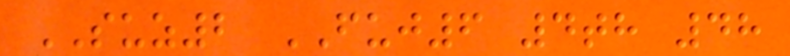SUZ2 FUJ6 4th 48
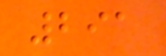291
